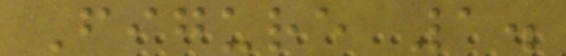Figure 1.
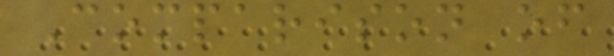Comparison of
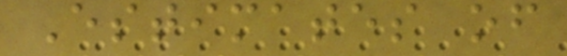Estimates of
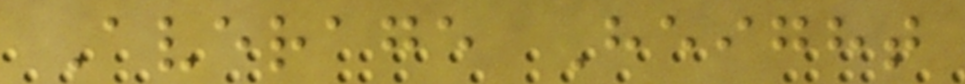Average Height
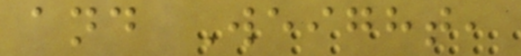and Weight,
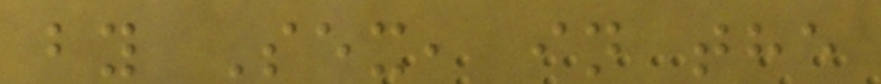by Sex, in the
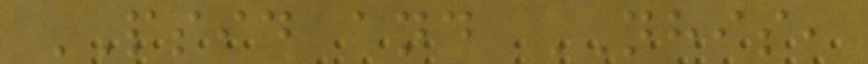PSID and NHIS,
